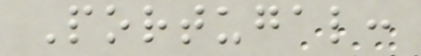Portugal:
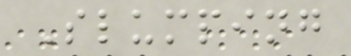Slumping
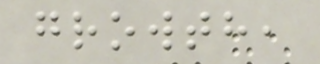growth,
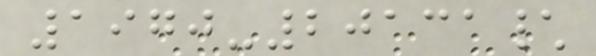1970-20131\
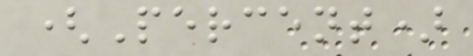(Percent)
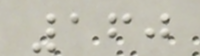160
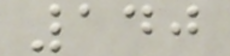140
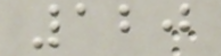120
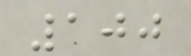100
